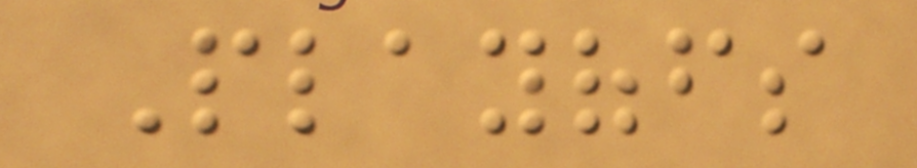Playoffs
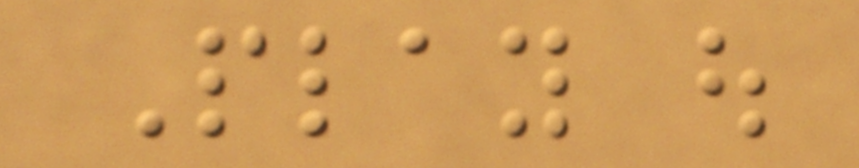Play out
